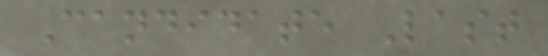Candidate Last
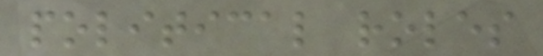political roles
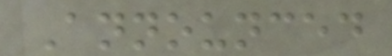Announced
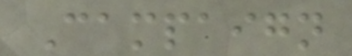Campaign
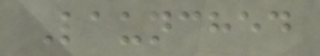Launched
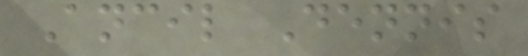Ancil Dennis
